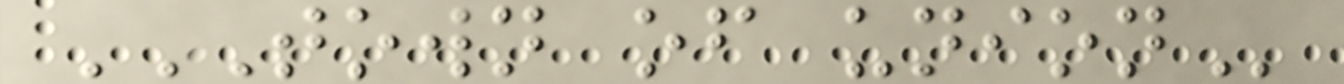TOWN OF UNION
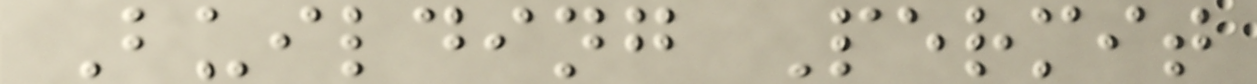Building Permit
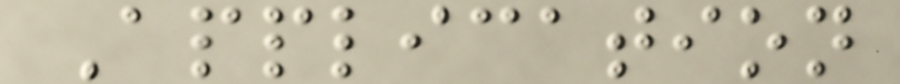Application
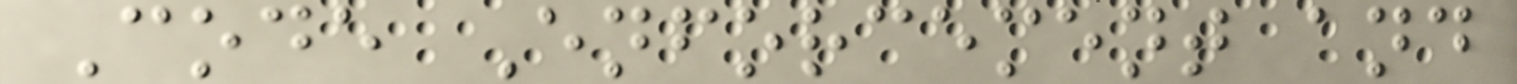Code Enforcement and
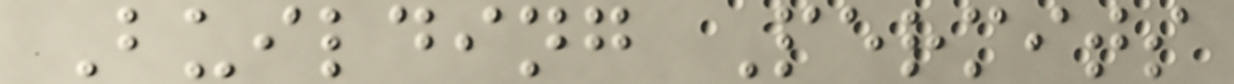Building Permits
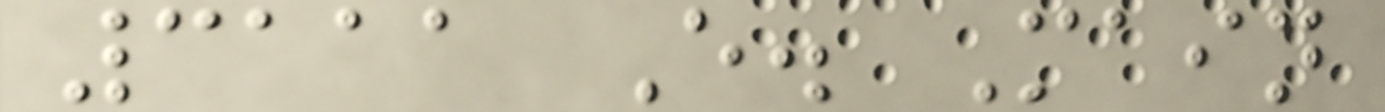3111 E. Main
